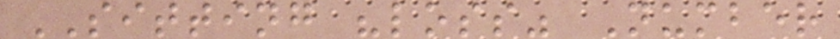SITTING "loss" Number
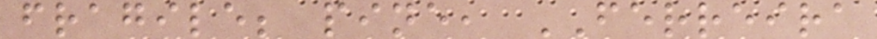fragile; pine, FERREIRA
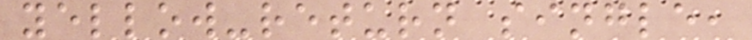yellow-return single,
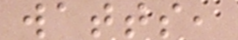watts,
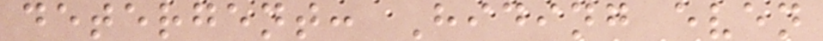detergent: Hiding even
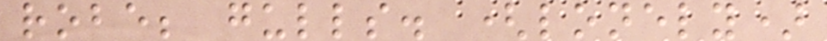robe; gulls. (lonely)
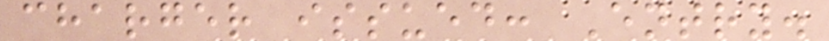charger issued: Entry.
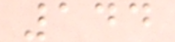144
